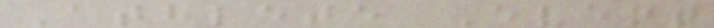Athlete Event
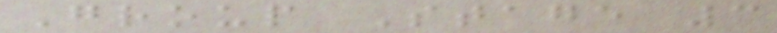Group Stage 3
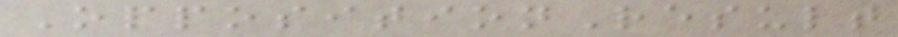OppositionResult
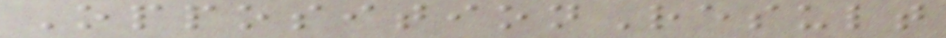OppositionResult
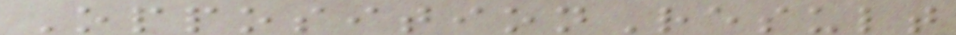OppositionResult
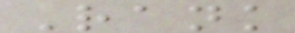Rank
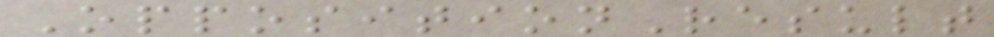OppositionResult
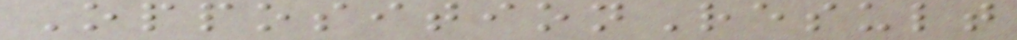OppositionResult
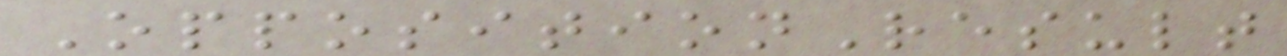OppositionResult
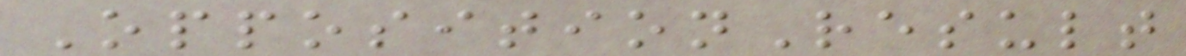OppositionResult
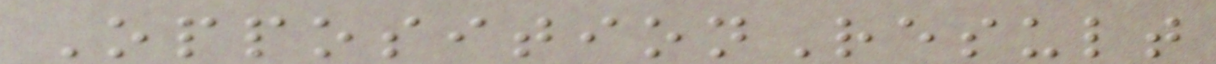OppositionResult
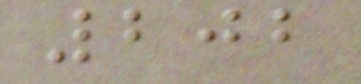202
